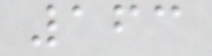163
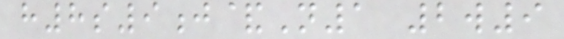h8s9j&N1 2w9
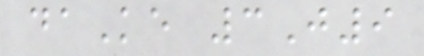daKe 3J9
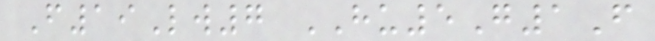F19Lw7 HU5G1F
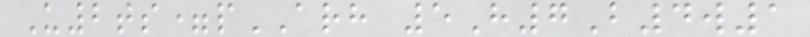U2ts=pARH 5H7B4w1
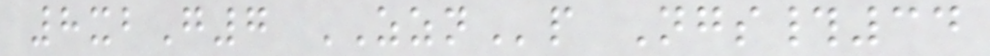8xbG7 ZZNp Ngs#34
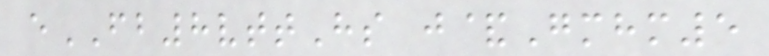eFB8vttHs j&Gmhm5
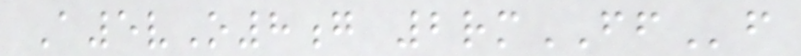A5vO8g 2rmFFf
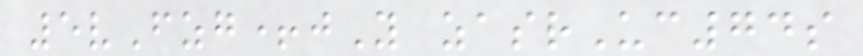5vFzg+jY zasrUc74s
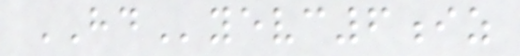HDyevc6iz
